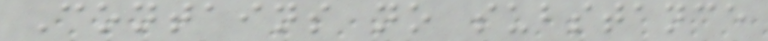Contains no substance
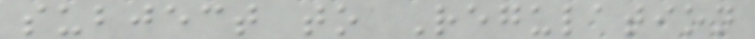subject to Regulation
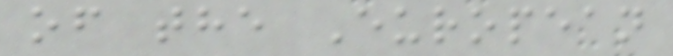of the European
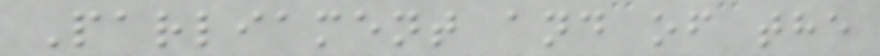Parliament and of the
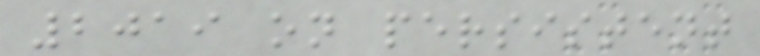2019 on persistent
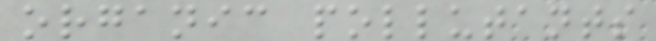organic pollutants
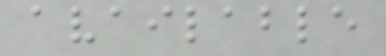available
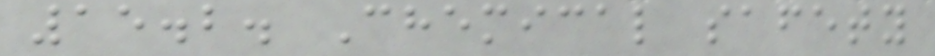15.2. Chemical safety
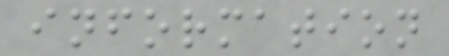information
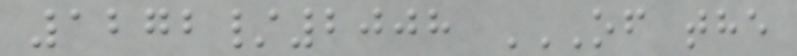1272/2008 OF THE
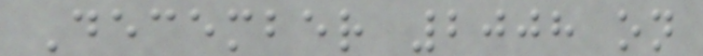December 2008 on
